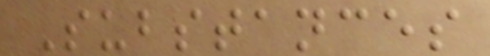Substances
